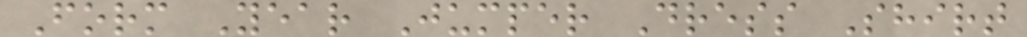Form Year Jumper Dress Shirt
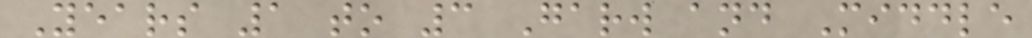Years 1 to 3 Garw and Middle
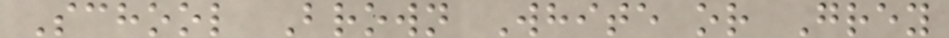School Brown White or Grey
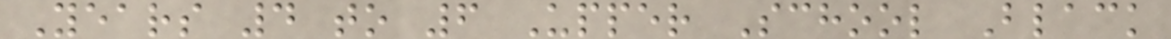Years 4 to 6 Upper School Black
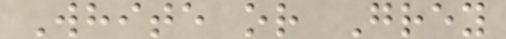White or Grey
